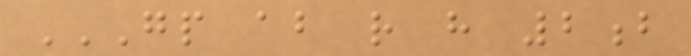GP AB R H 2B
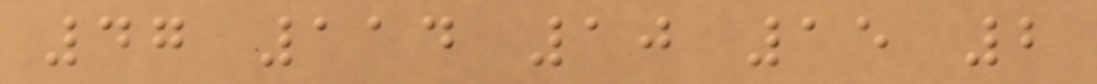47 114 10 15 2
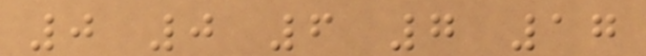0 0 6 7 17
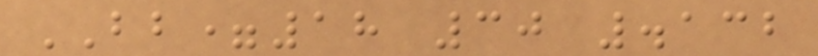BB=18 30 .132
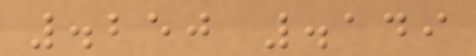.250 .149
